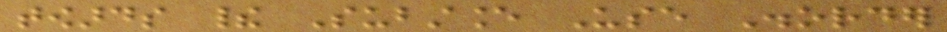towards their Substance Use Disorder
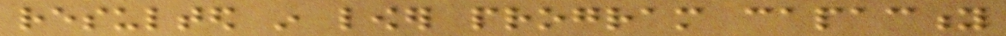resulted in lower program capacity
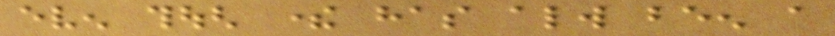even though there has always been a
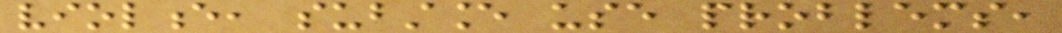violence, substance use problems,
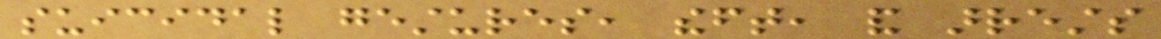suicidal gestures, theft, and arrests
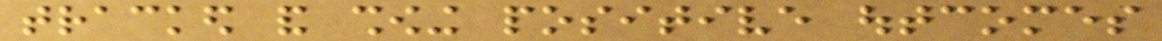tracked and showing positive outcomes
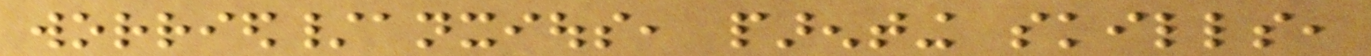worried/anxious, parenting skills,
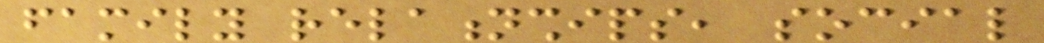family relationships, social
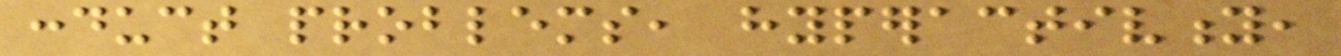conduct problems, hyperactivity,
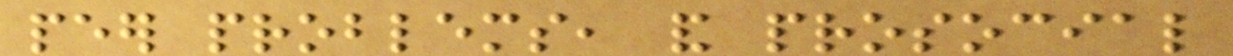peer problems, and prosocial
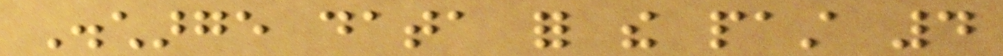Discharge data for the past 4
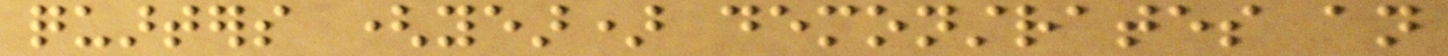quarters (year) demonstrates an
